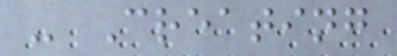- Creating
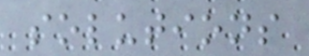solutions
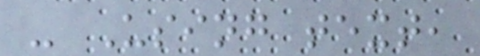- Using text,
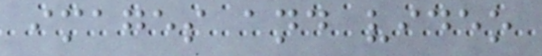images and video
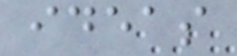ideas
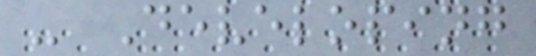- Developing
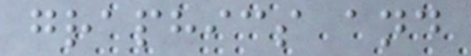graphics and
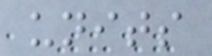units
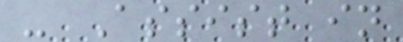- Assist in
